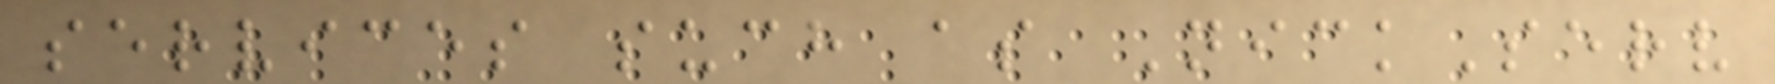services such as NickServ
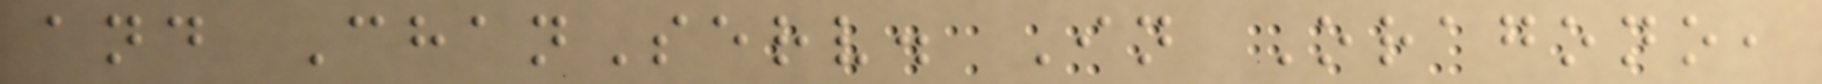and ChanServ. In Oragono,
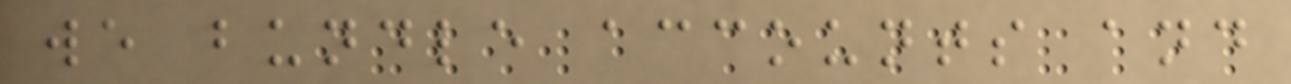we bundle accounts and
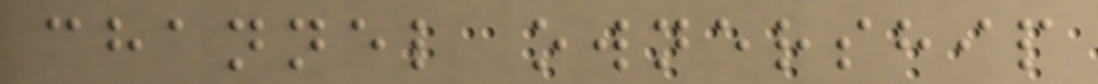channel ownership
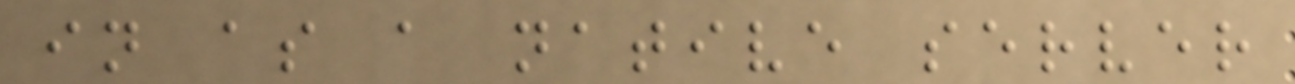in as a native server
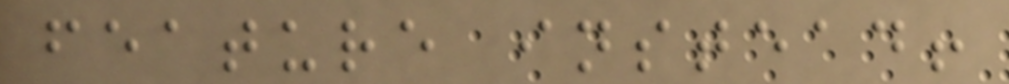feature instead!
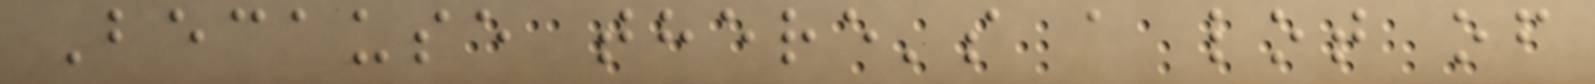Because there's a lot of
